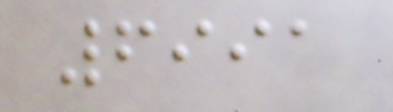6991
